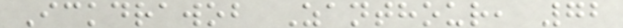Ickdrawob Zanthour, 72
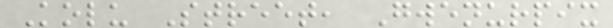Kolu Street, Gwenurpix
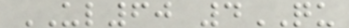UL60 4QU
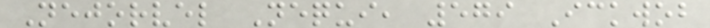Nejorvel Nequi, 579 Ickwob
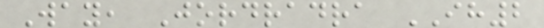Way, Jordradra IH2
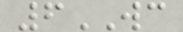6WC
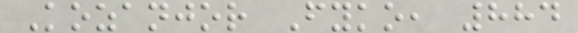Kozanjor Fyko, 884
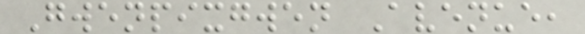Gwenpixgwen Avenue,
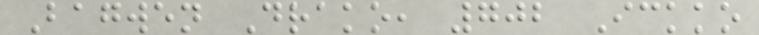Bagwen Drako, 702 Ickko
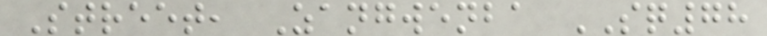Street, Zangwenba SQ78
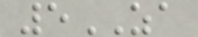5ZA
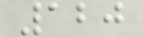120
